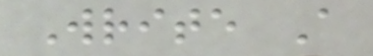Write A
